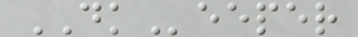DKeeper
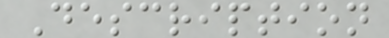Description
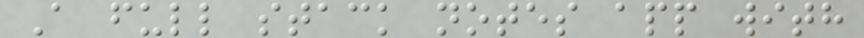A full stack notes app with
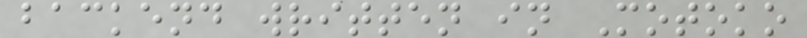backend written in Motoko
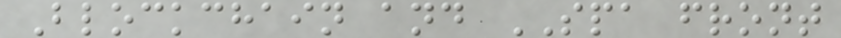Blockchain and SPA front
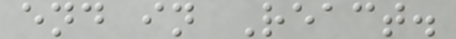end in React.
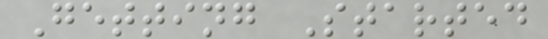Getting Started
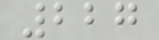227
